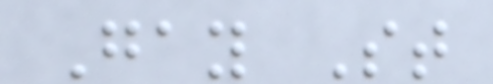Gay St
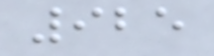925
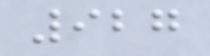927
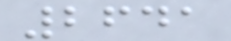2641
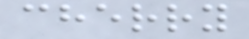cherry
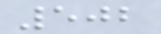502
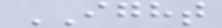IGHT
